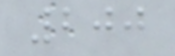200
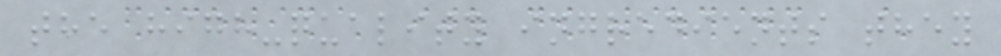the high-quality ingredients they
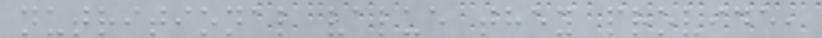nutritional value they provide,
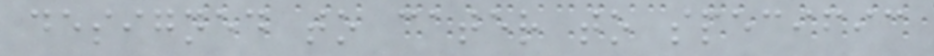designed to cater to specific
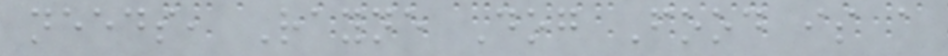needs, Rayne Dog Food is a
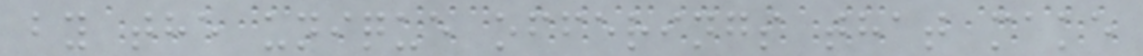by the unique offerings that make
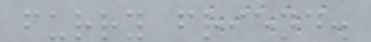furry friend.
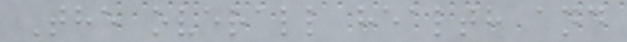The overall health and
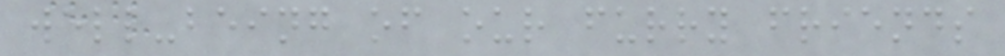well-being of our furry friends
